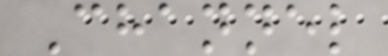Channel
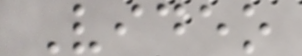Video
